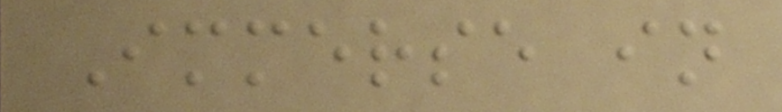Immerse in
